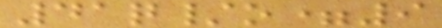41q/o=9
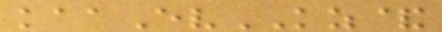kaaEvKZ&
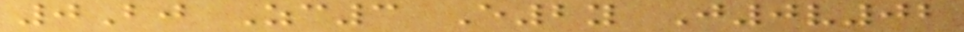0Bj Zc3 E2y J0v02
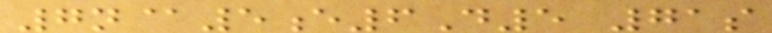7n@5e6D5 71s
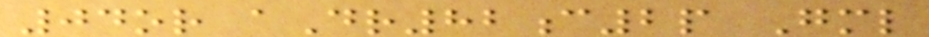04or aDr82c2p Gml
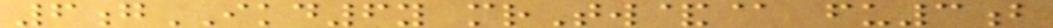6gIKD6y mrTw&@ fu3b
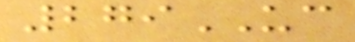279UC
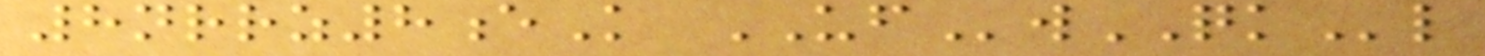8nrrz8eK UFwQKl
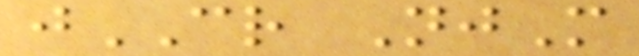jCR NjM
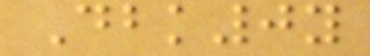Dbk0y
